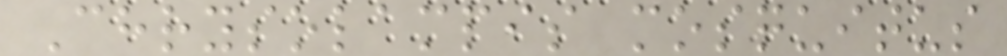Chrysolampis mosquitus
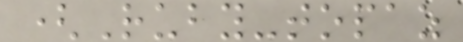(Ruby-topaz
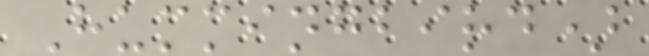Hummingbird)
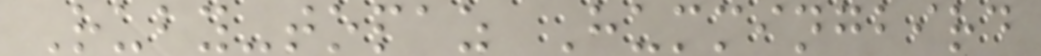Ruby-topaz Hummingbird
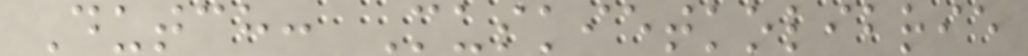Dutch: Muskietkolibrie
